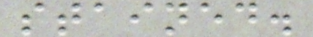stained.
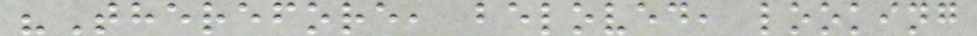"Therefore, beloved, looking
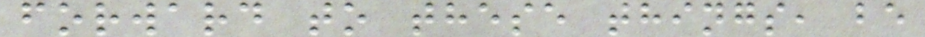forward to these things, be
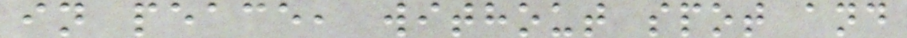in peace, without spot and
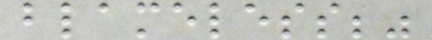blameless;"
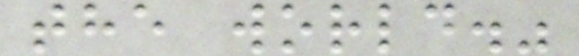the world."
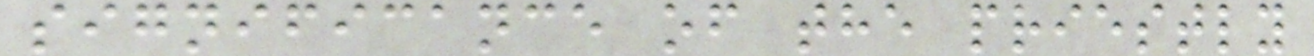significance of the priestly
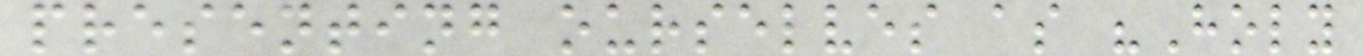presenting ourselves as "Holy
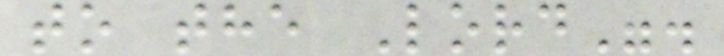to the Lord".
